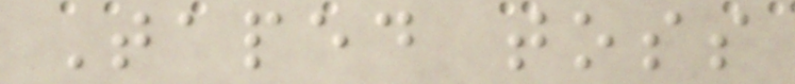Taped toss
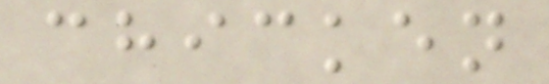chicken
